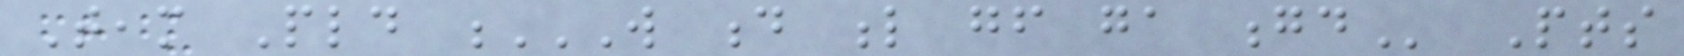Team Pld W D L GF GA GD Pts
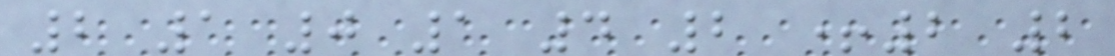2 1 0 1 4 2 +2 2
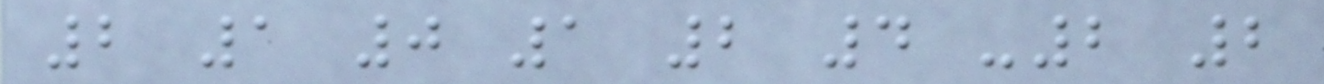2 1 0 1 2 4 -2 2
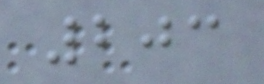203
